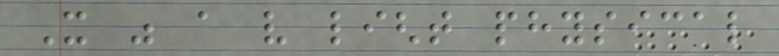It was a very light physical
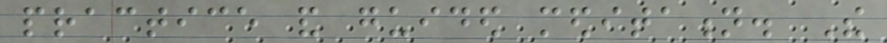practice and guided meditation. The
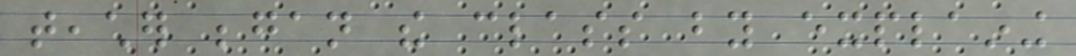teacher began the class by explaining
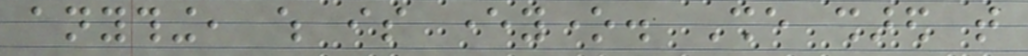anything, which is everyone. She shared that
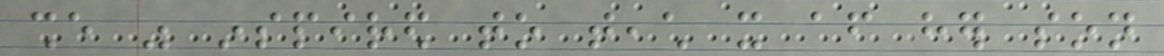she was inspired to teach it after her son
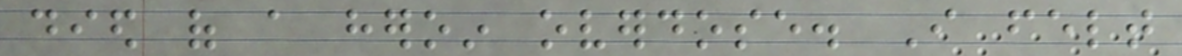died of a heroin overdose. I felt
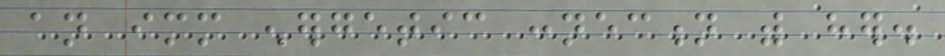an immediate energetic connection with her.
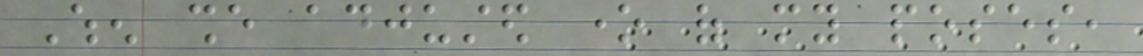When she adjusted one of my poses,
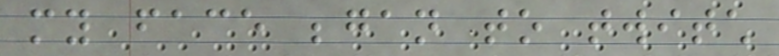my face began to twitch
